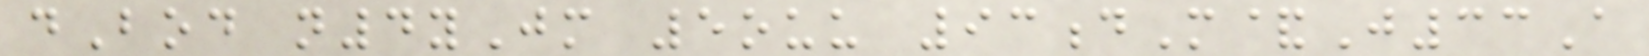dBod n4yJm 5ouu 93dM&J33A
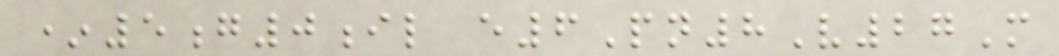*5g0il e6Pn8V27M
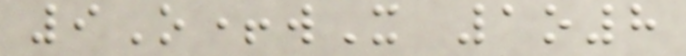9O+wX 1o8
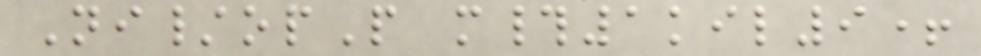Ni/opP m#1kil9+
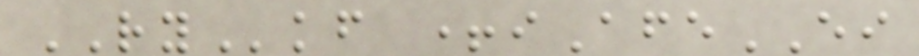RYkf +iAfeEI
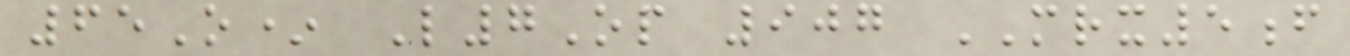65O* L7Op 907 MRX5f
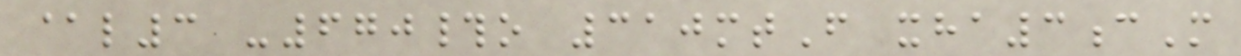@l3 -670#o 310mtF xha3cM
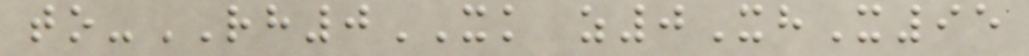to-RH0XK z0XhX95
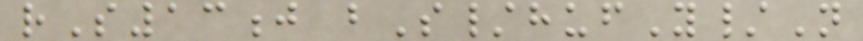rS13j bS/hufY/N
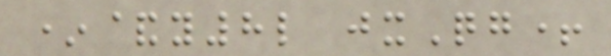*&y8l jxQg+
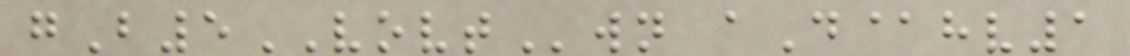gB5VOVTwn aD@hv1
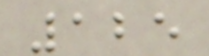125
